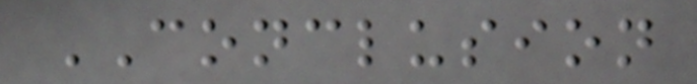CONCLUSION
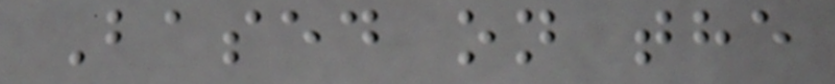Based on the
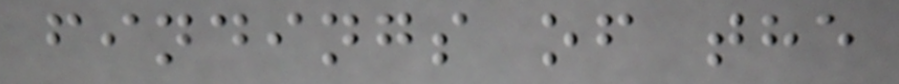findings of the
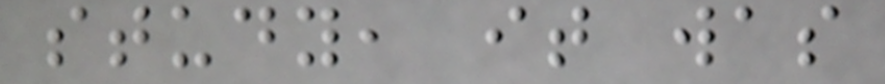study, it was
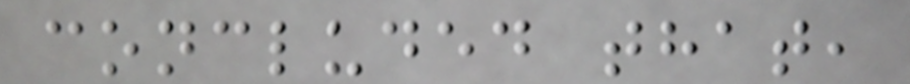concluded that,
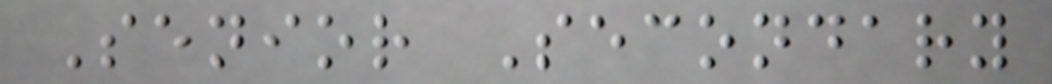Senior Secondary
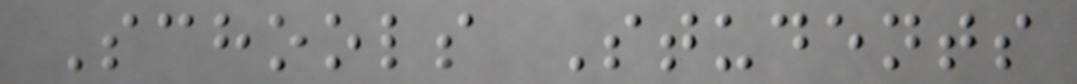Schools Students
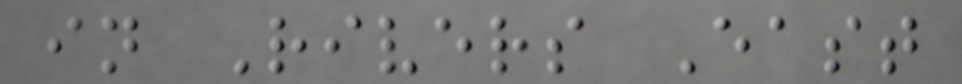in Rivers East
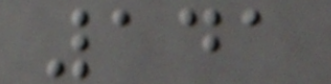141
